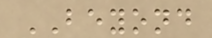BEYOND
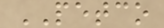PETCO
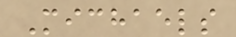Michaels
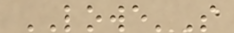LOWE'S
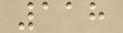118
